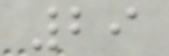29
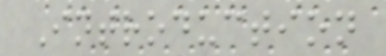Introduction
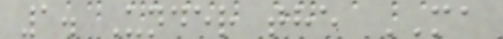1. Under the MA
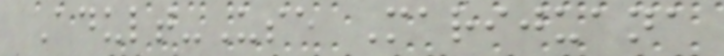Adult-Use Marijuana
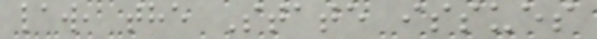law, the State issues
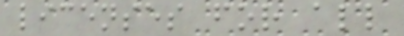licenses for all
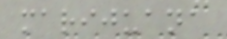marijuana
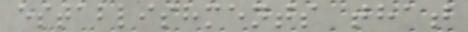establishments that
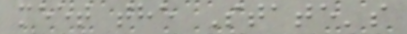meet the State's
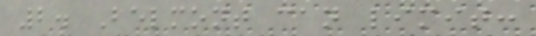2. Belmont can limit:
